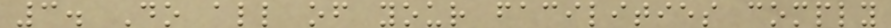3. Do all of your facilities comply
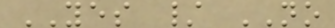YES / NO
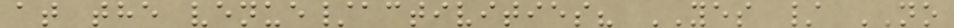at the venue/activities? YES / NO
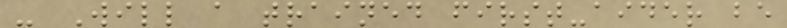- Will a trained first-aider be
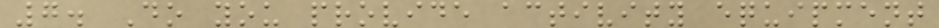7. Do you provide activity equipment
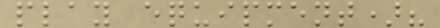play equipment)?
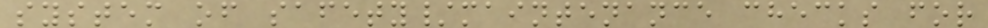system of safety/maintenance checks for
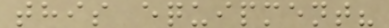this equipment?
